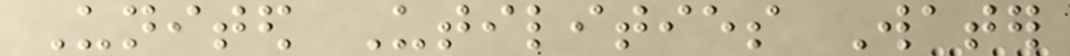United Utilities Water
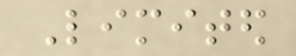Limited
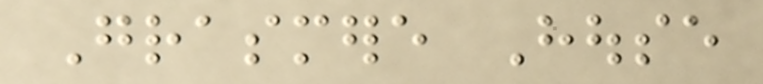Grasmere House
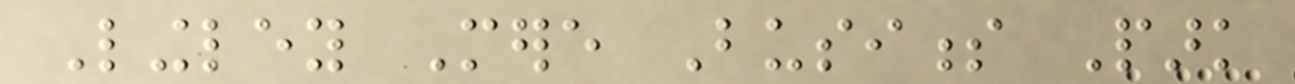Lingley Mere Business Park
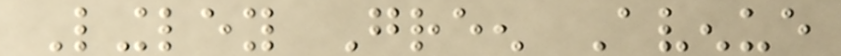Lingley Green Avenue
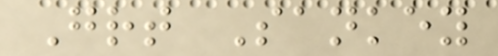Great Sankey
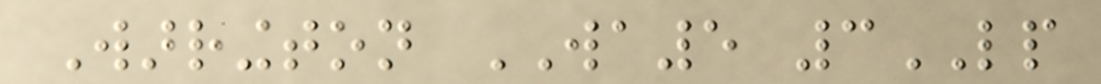Warrington WA5 3LP
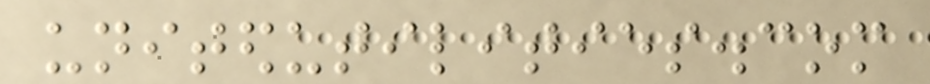unitedutilities.com
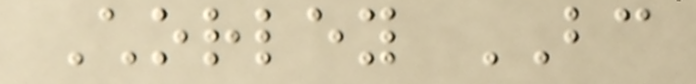Chorley BC
